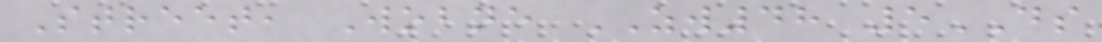Street, Wobne ZW48 5DS
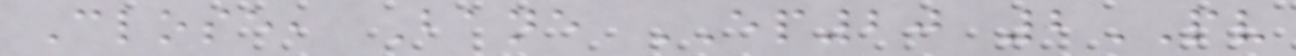Close, Bane EP20 2PV
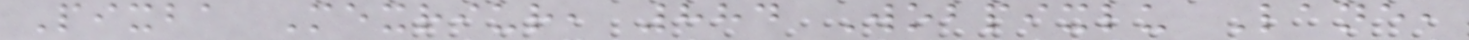Pixba Mexriur, 884 Wobpixlu Lane,
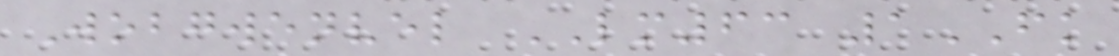Wobgwenvel LM63 1FK
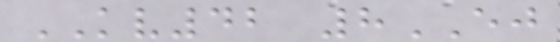KV42 8EJ
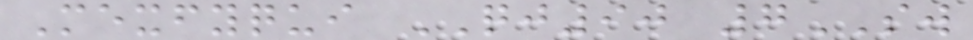Mexfyqui QJ90 7SW
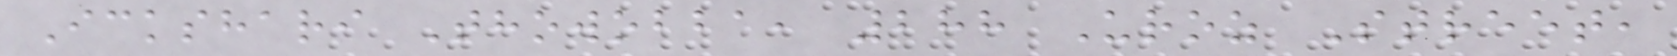Ickshari Thowobba, 288 Uroz Street,
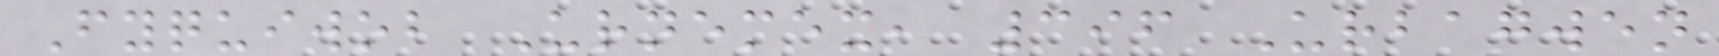Fyquiwob Urnemex, 396 Urbagwen
